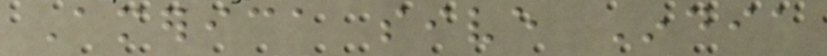America sive India
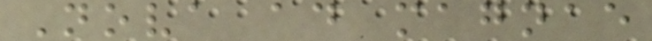Nova ad magnae
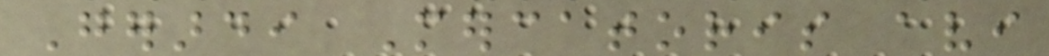Gerardi Mercatoris avi
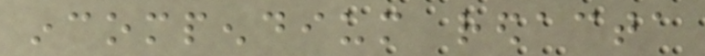incompendium redacta
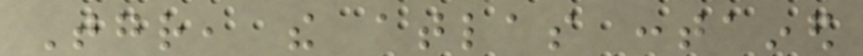Together, the atlas contained
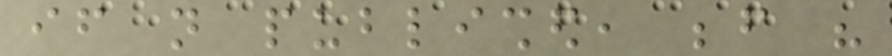if not published, before his
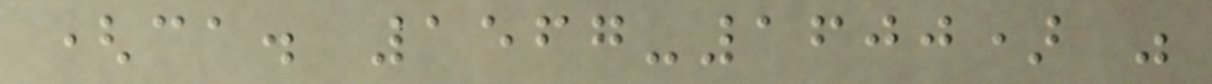(ca. 1567-1600) was
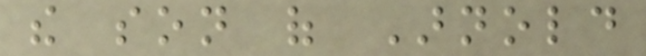the son of Arnold
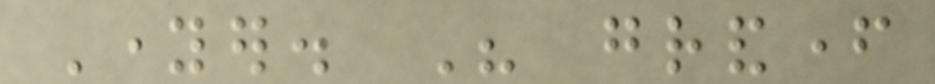Younger. His grandfather
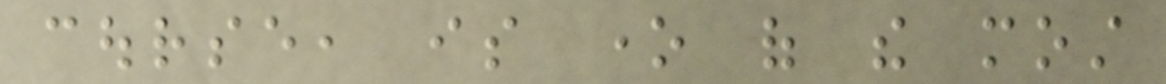course, is one of the most
